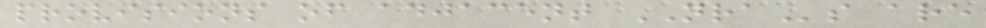provisions of adjacent NRAs are
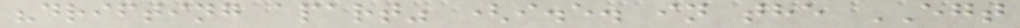"drifting apart" (i.e. in the EGT
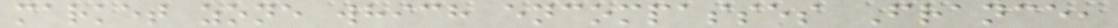market zone which encompasses France,
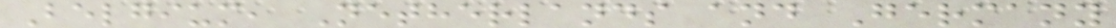Belgium, Netherlands and Germany
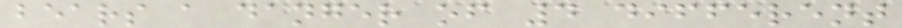bears a danger of 4 different
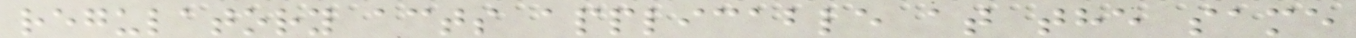regulatory acts applicable at the same
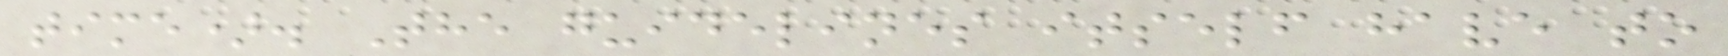time). The guidelines itself have to
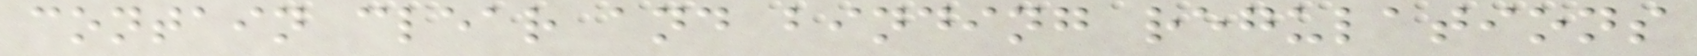contain clear and binding regulations
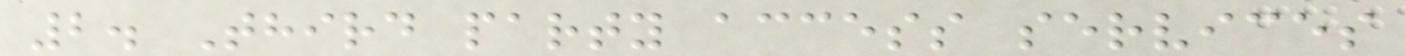2. Third party access services
